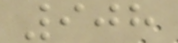908
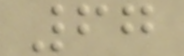67
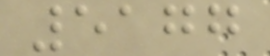5177
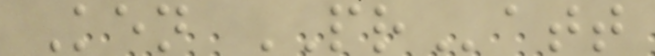Ken PRatt
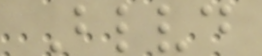Blvd
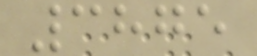3875
